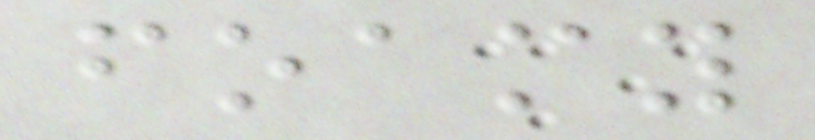foamy
